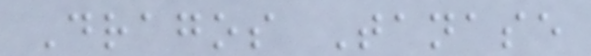Dragos Tanase
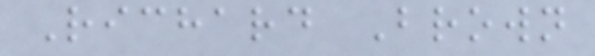Richard Brown
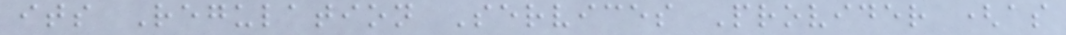its Regulation Services Provider (as
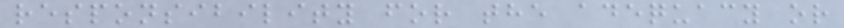responsibility for the adequacy or
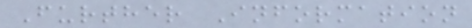Further Information
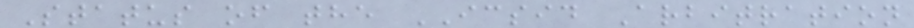Status of the ICSID Arbitration
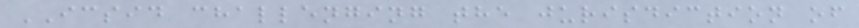ICSID challenging the jurisdiction of
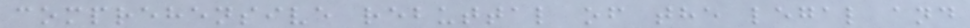comprehensive rebuttal of the legal and
